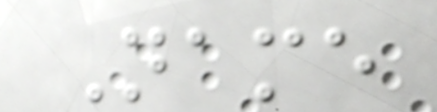Name
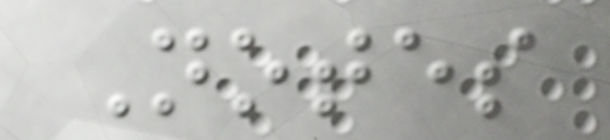Notes
